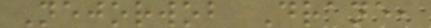Nejorwob Drane,
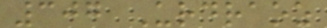307 Urdraoz
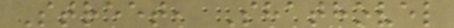Street, Shathovel
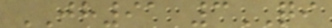JH91 3QI
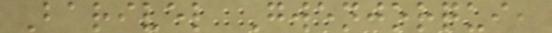Barivel Gwenjorqui,
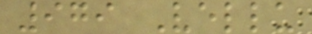979 Vellu
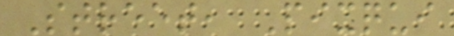Street, Pixqui
